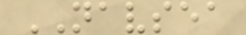NAVSEA
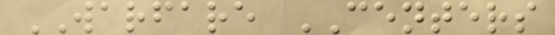WARFARE CENTERS
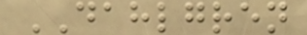DAHLGREN
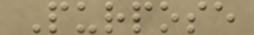Purpose
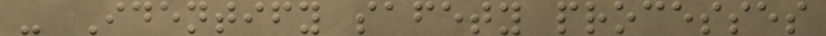- Identify safety processes
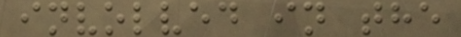involved in the
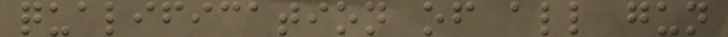qualification of all gun
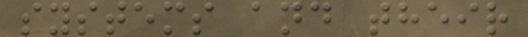systems and their
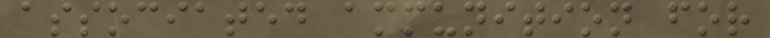associated ammunition for
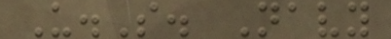U.S. Navy
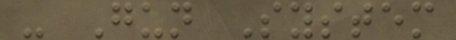- Gun System
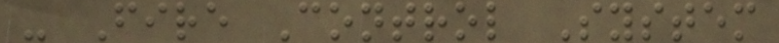- Fire Control System
